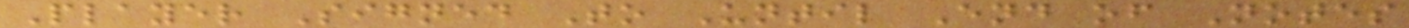Player Signed To Until End of Notes
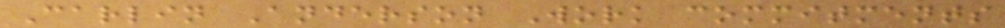Carlin Anderson Work commitments
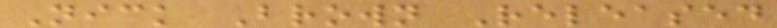Nick Brown Released
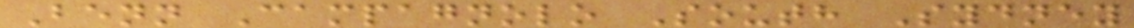Benn Campagnolo South Sydney
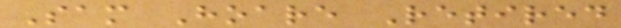Sam Hoare Retired
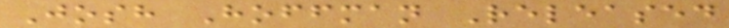Josh Hoffman Released
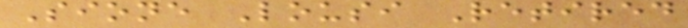Sione Lousi Retired
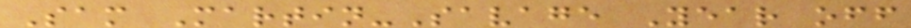Sam Martin-Savage Year off
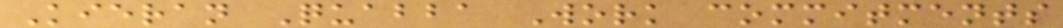Kieran Quabba Work commitments
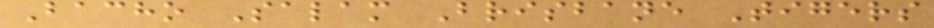Bacho Salam Brisbane Tigers
